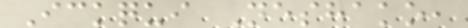Ickqui Neshako,
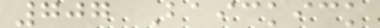707 Baickick
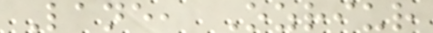Lane, Ozriur
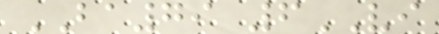BA79 6VI
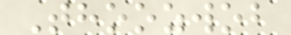Thoozwob
